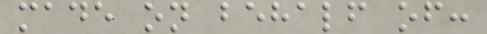made on behalf of:
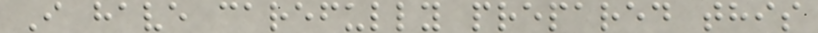I have carefully prepared this
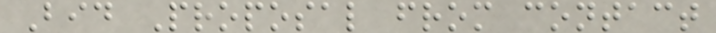Bid Proposal from contact
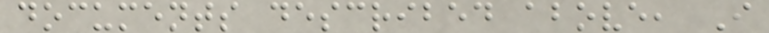documents described above, I
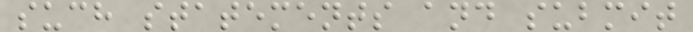such statements and submit
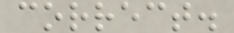correct.
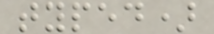typed)
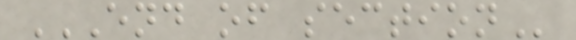END OF SECTION
